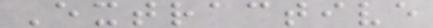Extractive
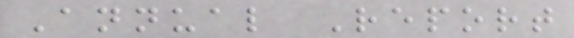Annual Report
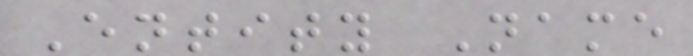Entity Name
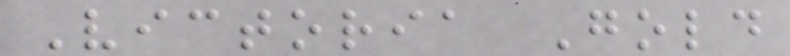Victoria Gold
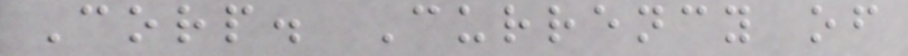Corp. Currency of
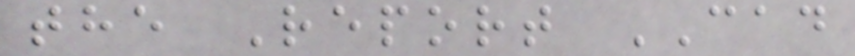the Report CAD
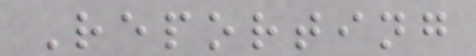Reporting
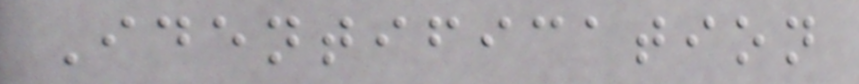Identification
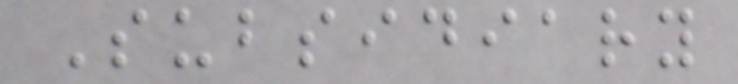Subsidiary
